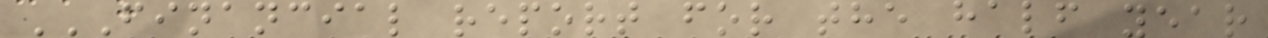FINANCIAL REPORT FOR THE HALF YEAR
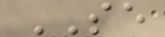SE
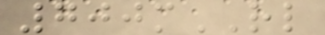700mRL
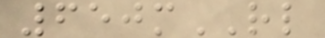650mRL
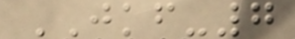JKF-7
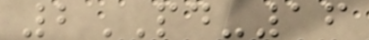2PD-16
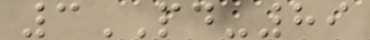3PD-89
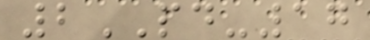2PD-17
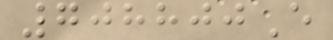708800E
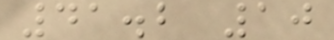41.2 10
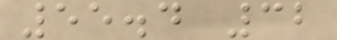55.4 32
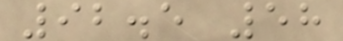92.5 58
